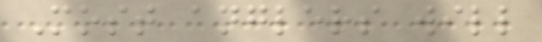Most anglers will
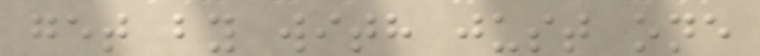get by with just one
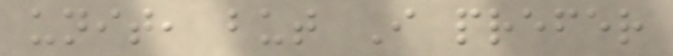unit, but I prefer
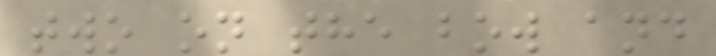two on the bow and
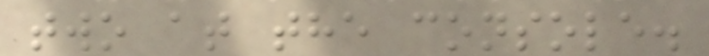two at the console.
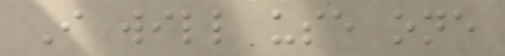I will use one
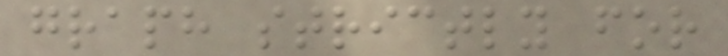graph strictly for
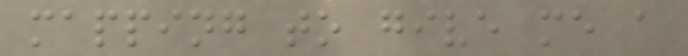mapping to give me a
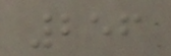256
